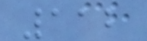112
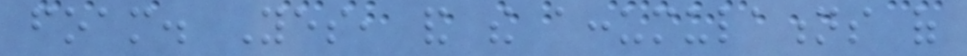foam. Yes, and the accumulations of
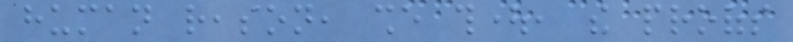human reason, she thought, the proofs
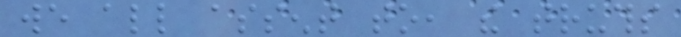we all assent to, the truths
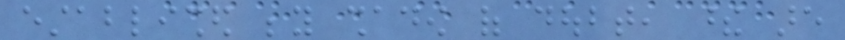established beyond shadow of doubt, these are
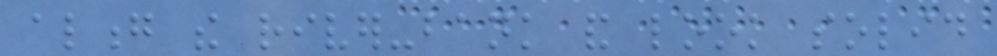along the river-bank and look solid
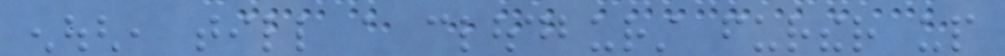enough, till a cloudburst further up
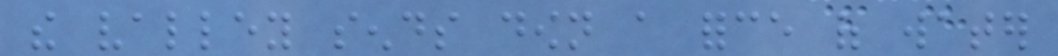the valley sends down a force of water
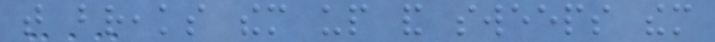that breaks them up and sweeps them
